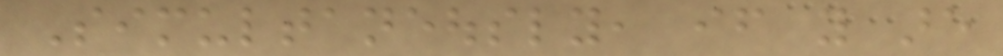Simultaneously, if you are
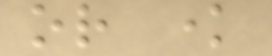or know
